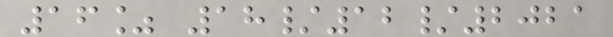16% 18/12/2021
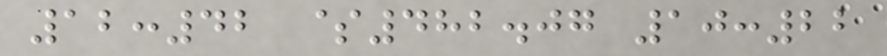12:42 $482.07 10:22
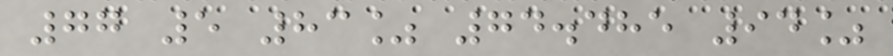77 5 83% 74.485 94%
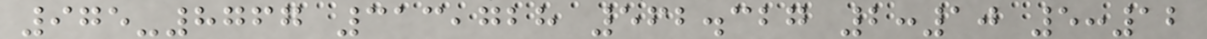975-8767 313,728 562.327 2:10 5:12
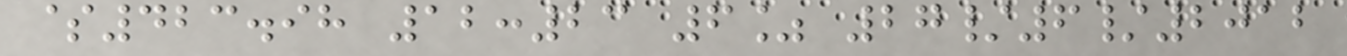$423.98 12:23 6% 27/6/2012
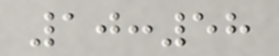10:58
